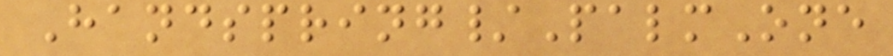Handspring/PalmOne
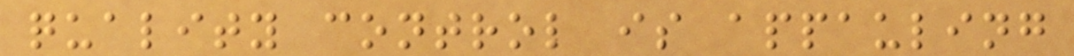quality control is appauling
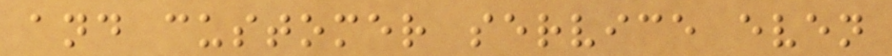and customer service even
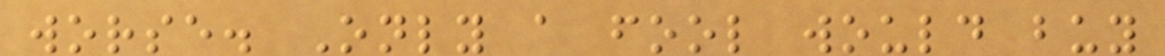worse. Only a fool would buy
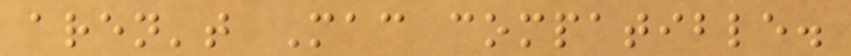aren't Mac compatible.
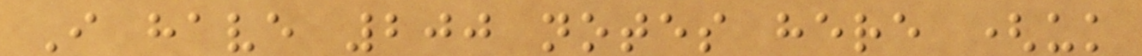I have 200 notes here (uk
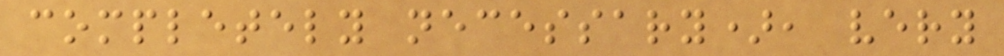completely necessary), very
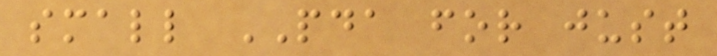small PDA for just
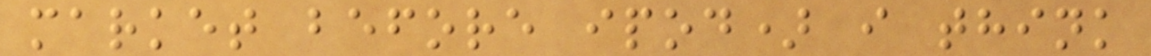market before ipod) i think
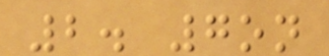2. 7on
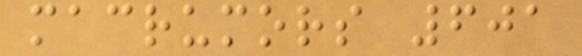macrumors 601
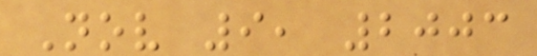Nov 9, 2003
